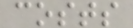costs
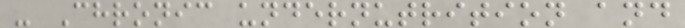- Chronic undernutrition and
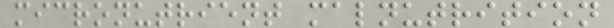micronutrient malnutrition
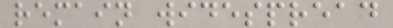remain widespread
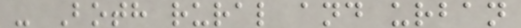- Both rural and urban
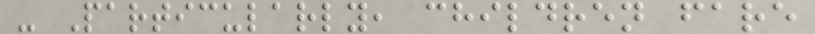- Particularly, children fare
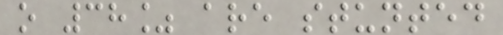o 38% are stunted
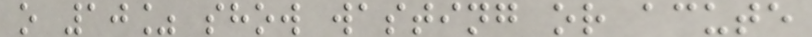o 10% show wasting or acute
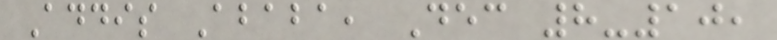Addis Ababa, Dec 8-10,
